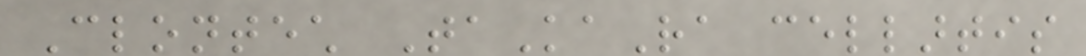Clontech TaKaRa cellartis
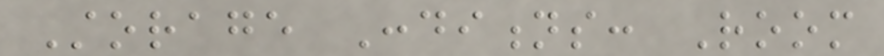Storage Conditions: Room
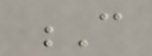C
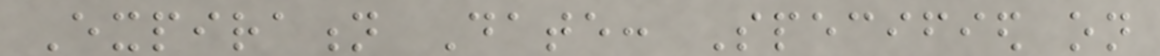Expiration Date: Specified on
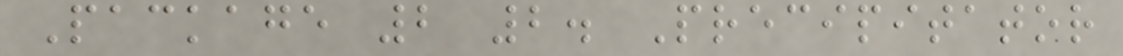Package 2 2. Precipitator
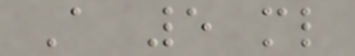A 5 ml
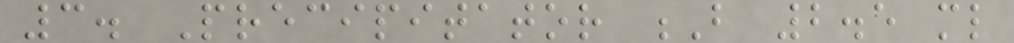3. Precipitator B 2.5 ml
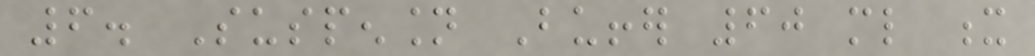6. Suspension Buffer 60 ml x
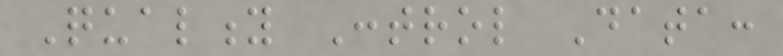Quality Control Data:
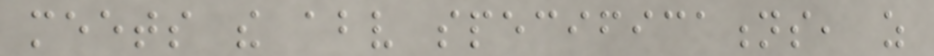meets the above specifications, as
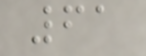61
